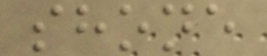shone
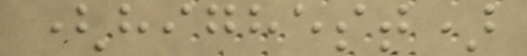(highest)
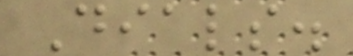Dials.
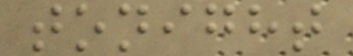tonight
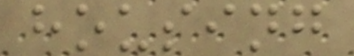housing
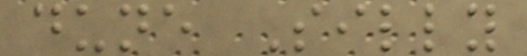dune Silly
